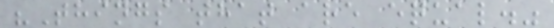"Things that are equal."
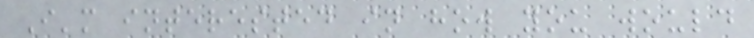I'm interested in how you would
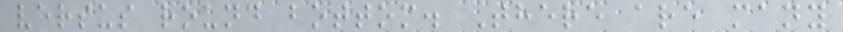versus round bottom. There are many
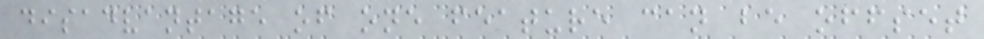disadvantage of one feature can be offset
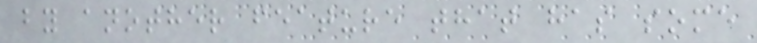by another feature that has some
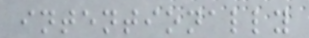intentionally
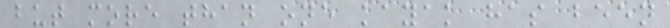but more than one kayak has been
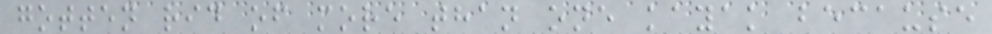gotten rid of more than one kayak because
